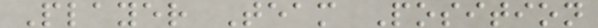Player Team Position
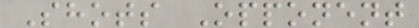Shots Opponent
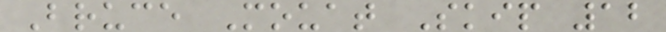Bruce Mouat Skip 12
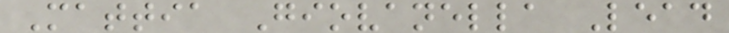Mattia Giovanella Lead
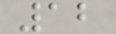12
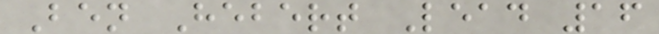Ben Hebert Lead 16
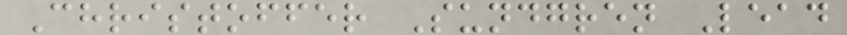Christoffer Sundgren Lead
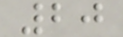20
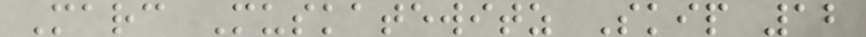Marc Muskatewitz Skip 12
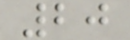20
